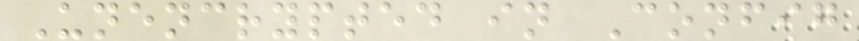Unencrypted in Config
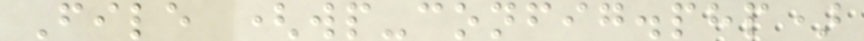File (wp-config.php)
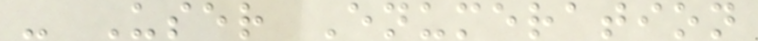- User Enumeration
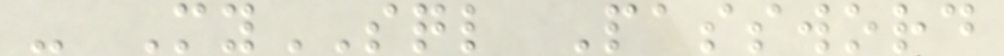- MySQL Password
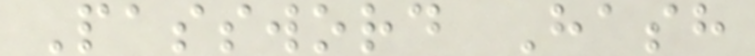Password Hash
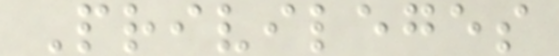Privileges
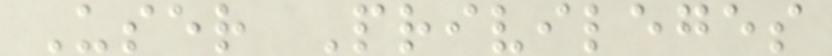User Privileges
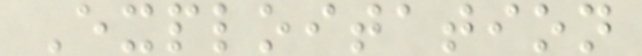Exploitation
